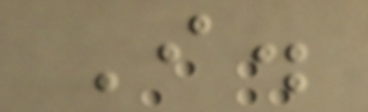I.
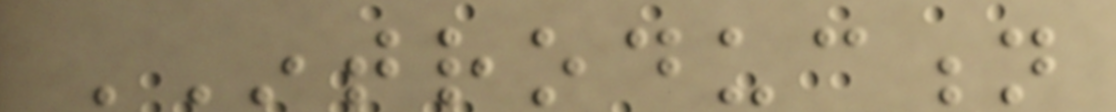INTRODUCTION
